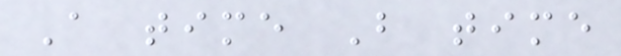A time B time
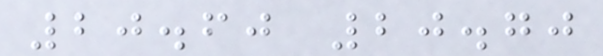20.60 20.70
